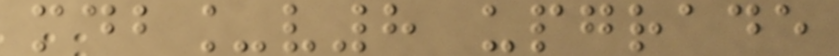mdb_v8 upgrade
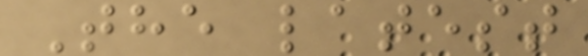The latest
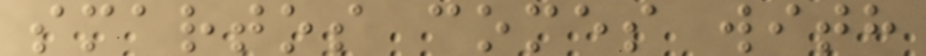smartos comes with
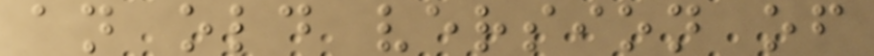an old version of
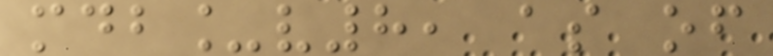mdb_v8, as of
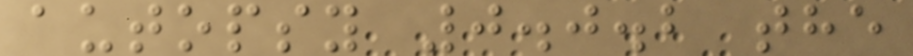autopsy 0.0.2 the
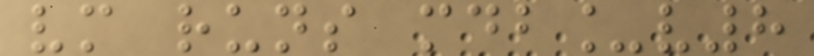vm runs mdb_v8
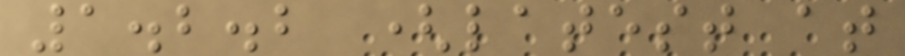1.2.2 (latest at
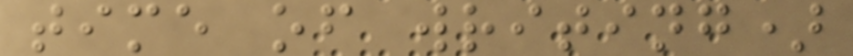time of writing)
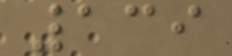139
